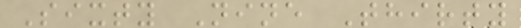Sixty Nine Thirty
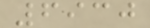6930
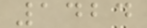1424
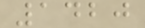1420
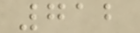712
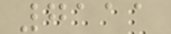7111
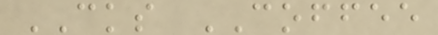CKS COFFEE
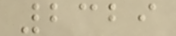2329
